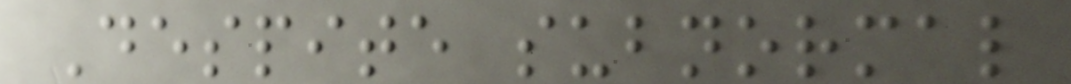Despite subnormal
